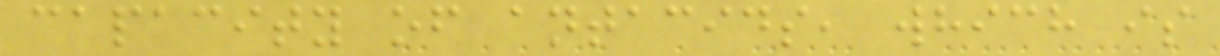capacity of antacids, which is
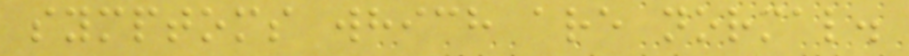symptoms which are normal.
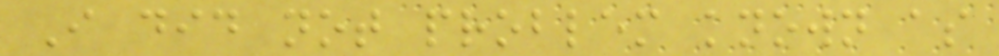I did not problem known as
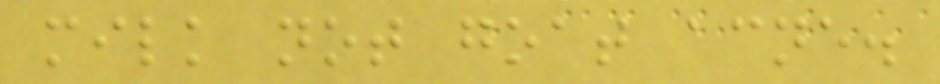milk not goat acne.
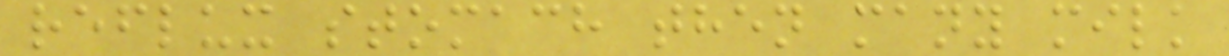reflux stomach then many milk
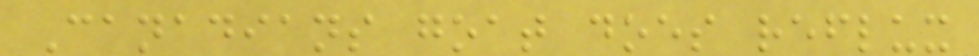Canadians goat does reflux
